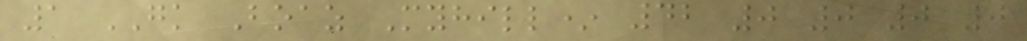1 GK Boaz Myhill* 42 0 0 0 0
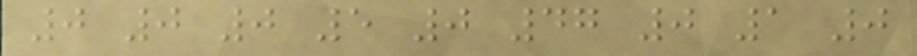0 0 0 5 0 47 0 1 0
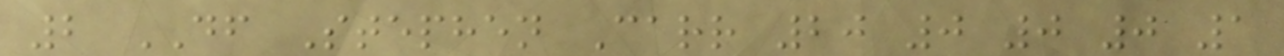2 DF Stephen Carr 20 0 0 0 1
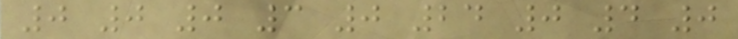0 0 0 3 0 24 0 4 0
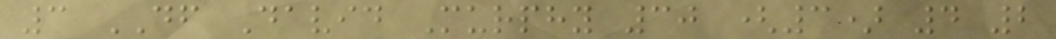3 DF David Murphy 30 (3) 4 2
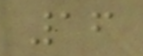16
